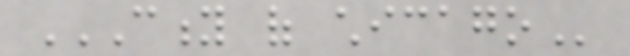CITY OF CHICAGO
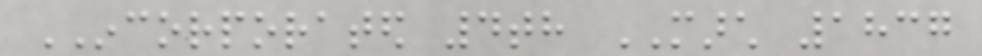INCORPORATED 4th MARCH 1837
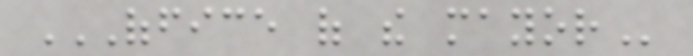OFFICE OF THE MAYOR
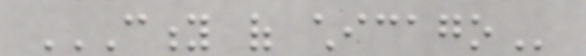CITY OF CHICAGO
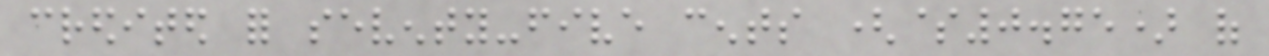credited for seventy-five cents ($0.75) of
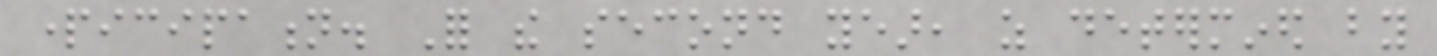participation. For the second year, as determined by
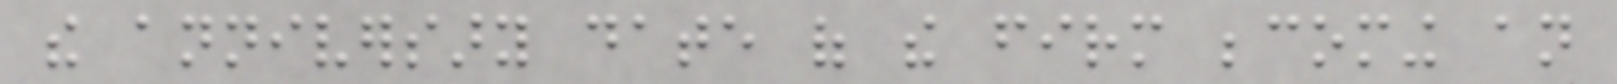the anniversary date of the firm becoming an
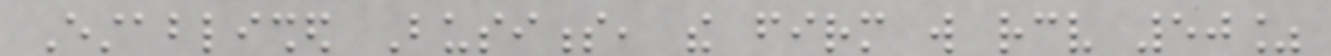Established Business, the firm will receive 50%
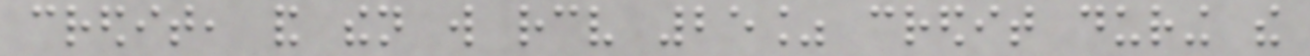credit, and then will receive 25% credit during the
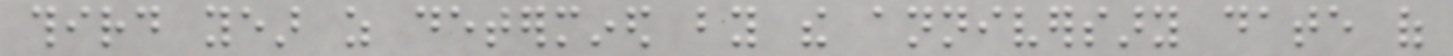third year as determined by the anniversary date of
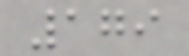179
